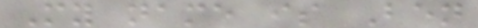My name is Ben
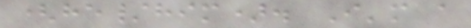(he/him). I'm a
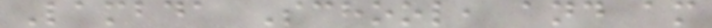Lambda School, and am
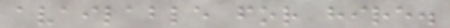available for hire.
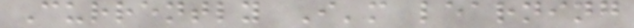Currently I'm learning
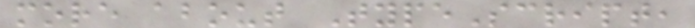more about TypeScript,
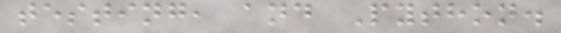testing, and Python.
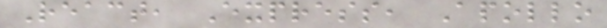React, Express, Apollo
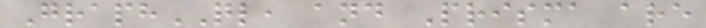GraphQL, and Prisma are
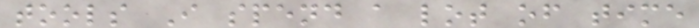tools I spend a lot of time
